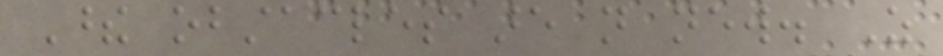These obstacles are not new. As
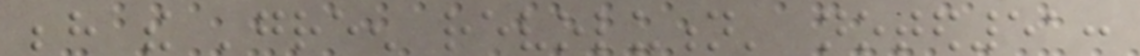behind the 'green revolution' noted51:
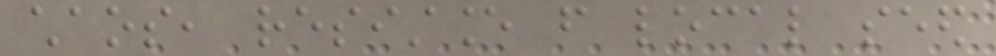chaos, resistance from local seed
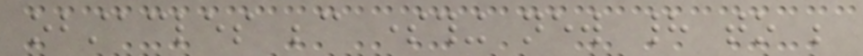obstacles because something new had to be
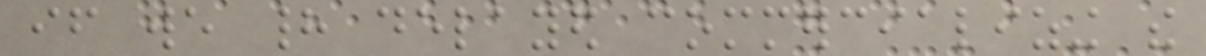if we had delayed commercializing the
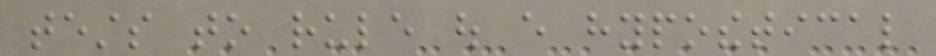tests to rule out every hypothetical
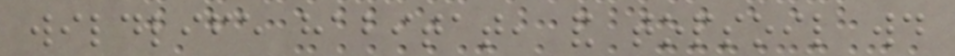wildlife habitat, and topsoil would
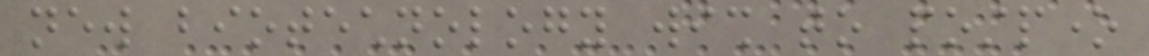new biotechnology wish to postpone
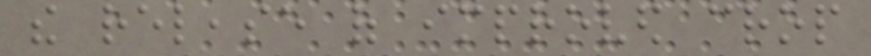the release of improved crop
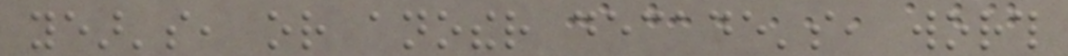year's, or another decade's, worth
